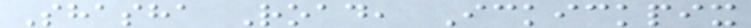Shasha Road, Ickickpix
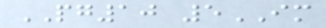PG10 5IM
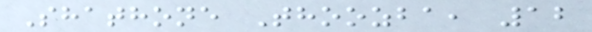Shathone Thoozba, 12
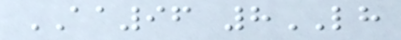AA96 8LH
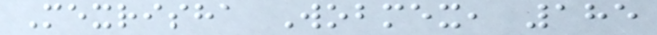Mexrisha Wobmex, 185
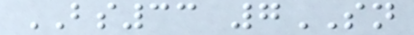BS33 7SN
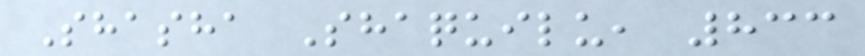Shasha Shaquilu, 833
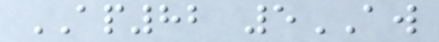AP82 5AW
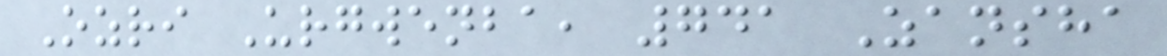Ozri Urgwenba, 741 Zansha
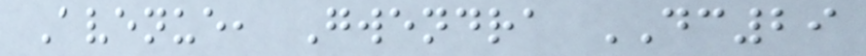Avenue, Gwendra DC29
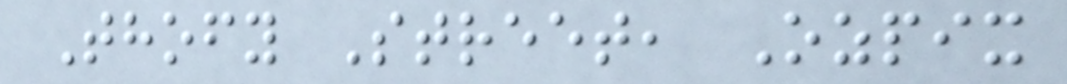Thofy Street, Ozpix
